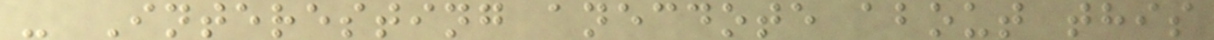- Interesting anecdote about this
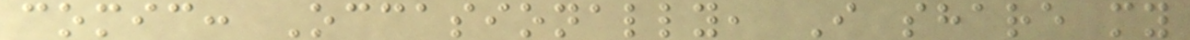comic: Occasionally, I share my
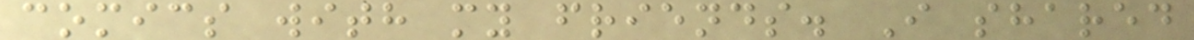comics with my friends. I shared
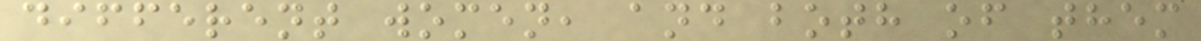different women, and both of them
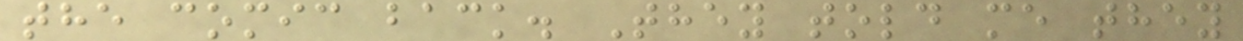the comic back. They told me they
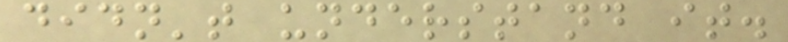didn't understand it.
